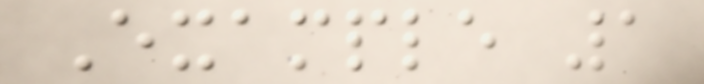Example 1
